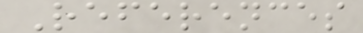References
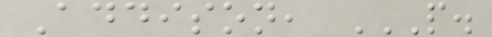Addison, P.
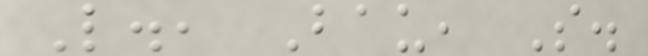L., Bau, S.
